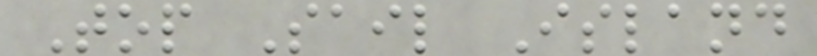Top Sail Island
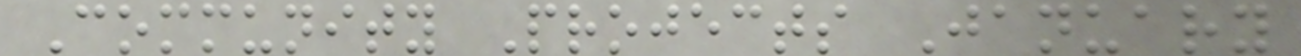Community Projects January
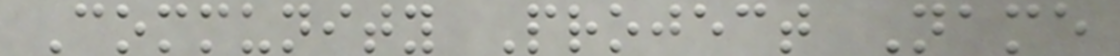Community Project Name
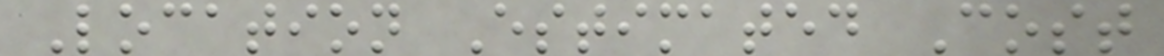Location Estimated Cost
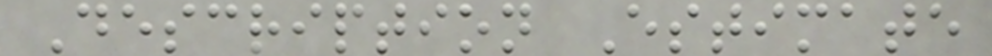Description Estimate
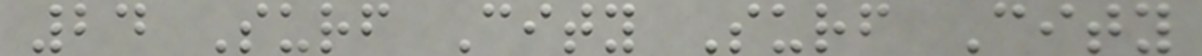24 Surf City Surf City
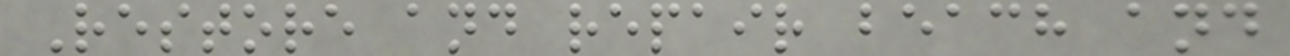Restore and repair beach and
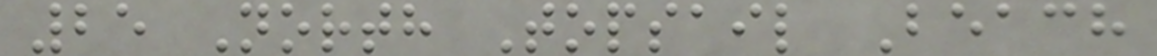25 North Topsail Beach
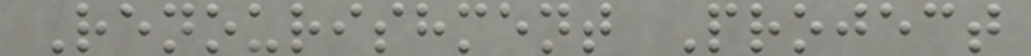Renourishment Project
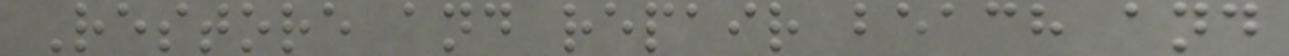Restore and repair beach and
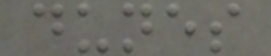dunes
